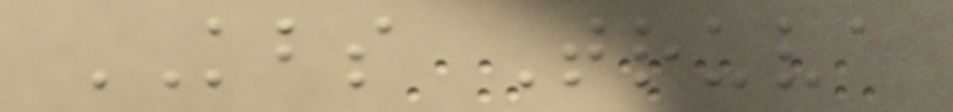KBS Truva
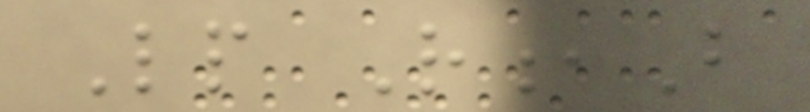Lp R,B
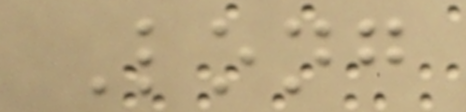Long
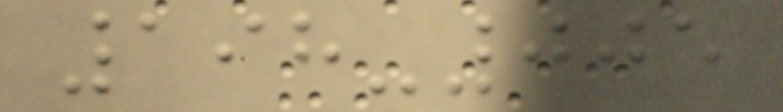198-005
